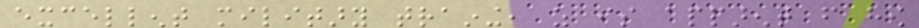excellent military training, as is apparent from how
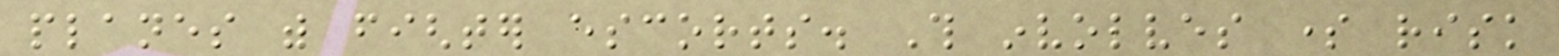planes with fighter escorts. This involves some risk
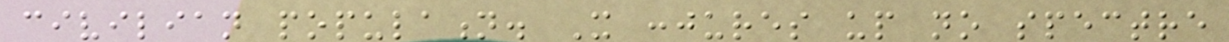civilian population. It conjures up no spectre
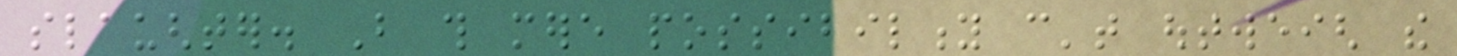slaughter. But this mere possibility can't outweigh the
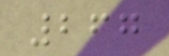267
